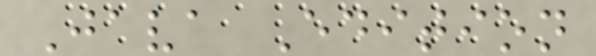Java Edition
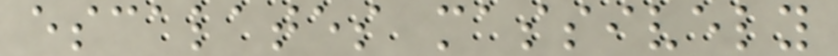escalates massively
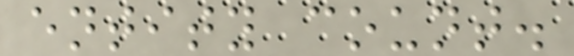entity count.
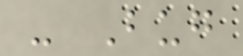- Bug
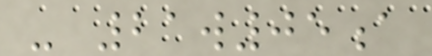- 21w05a
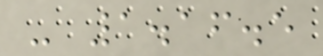- 1.16.5
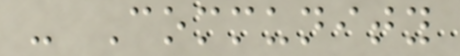- Community
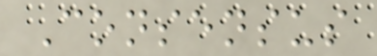Consensus
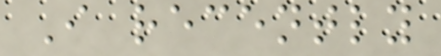I recently
